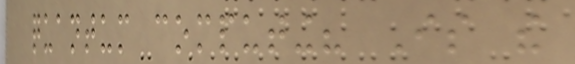quantum computing? Is the
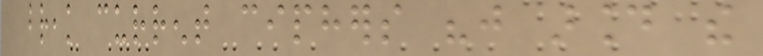break current ciphers "just around the
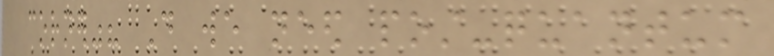corner"? Do we need post-quantum
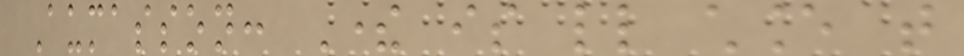Aumasson: There is little chance that
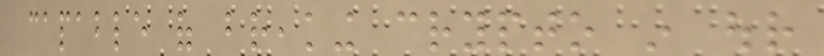capable of breaking crypto in our
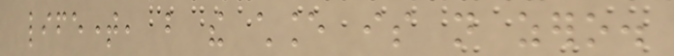lifetime, but the chance is not zero.
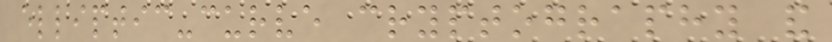elliptic-curve cryptography and
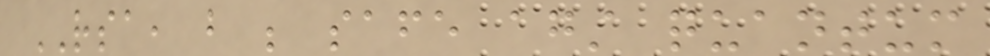RSA, but be safe against quantum
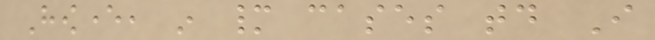However, in many cases today I
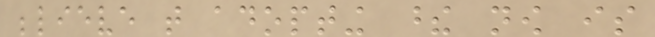believe that adopting these now is
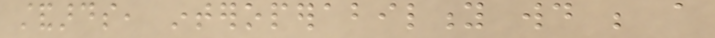standards, interoperability would be a
